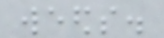weeds.
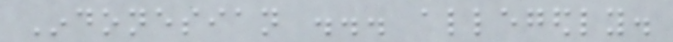Indonesian ... allegedly.
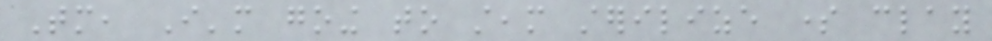Tomorrow, I'm going to steam sterilize some clay
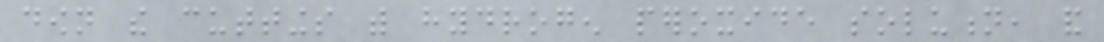down the cuttings with hydrogen peroxide solution, and
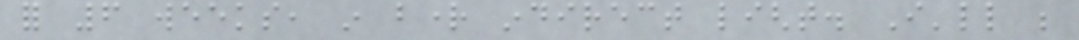for 6 weeks, in bright indirect light. I'll be
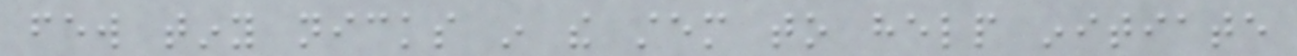few tiny nicks in the stem to help initiate
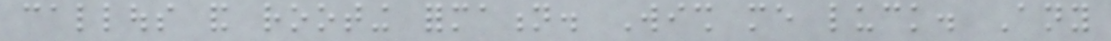callous and rooting formation. Wish me luck. Any
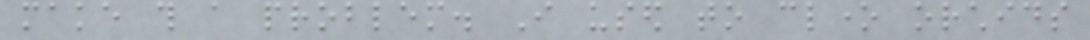make this a problem. I used to clone orchids
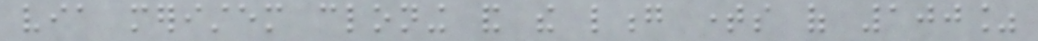via meristem cloning and the long times of 100%
